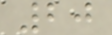20
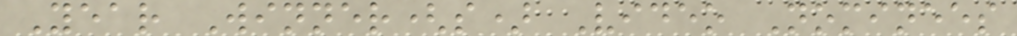Year Winner(s) Video Nominees
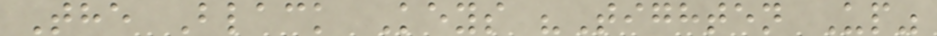The Black Keys "Tighten Up"
